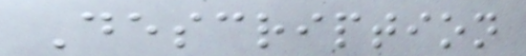Description
